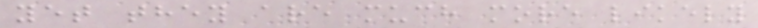yet they are much more likely
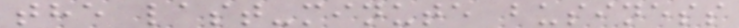the last-minute business
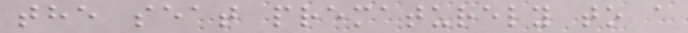the seat prematurely to a
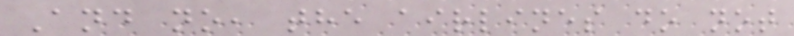And no, the airlines do not
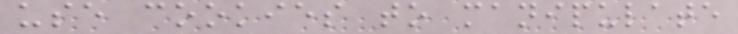use cookies to manipulate
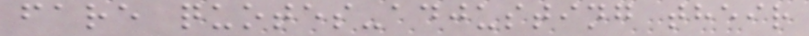fare quotes-adjusting their
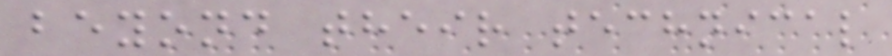beyond their technical
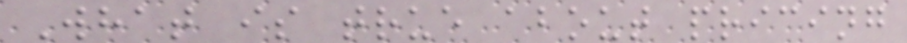What is true about pricing
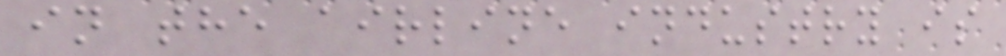in the airline industry is
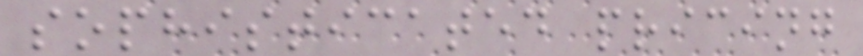sophisticated pricing
